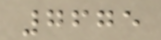7675
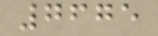7675
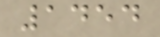1454
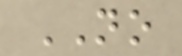NO
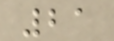21
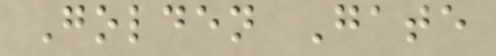Golden Gate
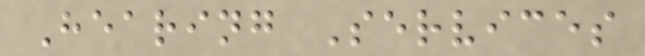Hearing Services
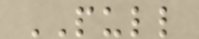PULL
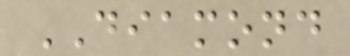DIAMOND
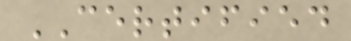CERTIFIED
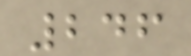246
